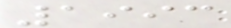1993
